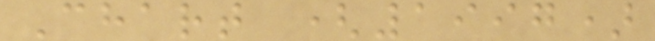Chart (1997)
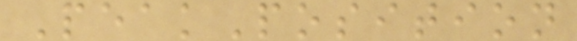PeakPosition
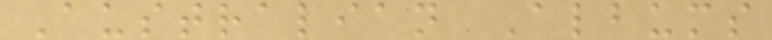Australian Albums
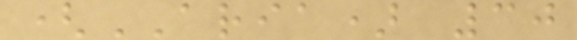(ARIA) 30
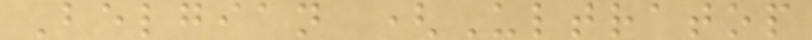Belgian (Ultratop
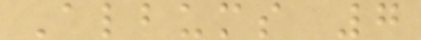Albums 7
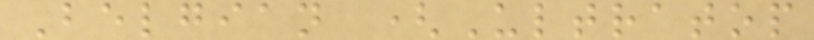Belgian (Ultratop
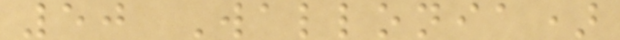50 Wallonia)
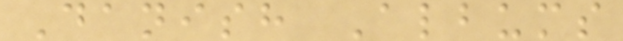Danish Albums
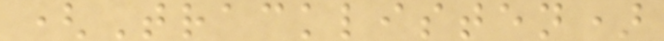(Tracklisten)
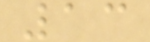13
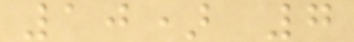10) 7
